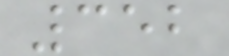352
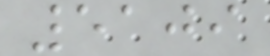5109
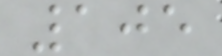105
